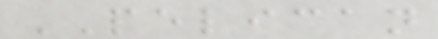PELICAN
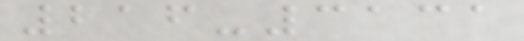216-3131
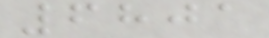6801
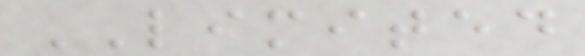LIMITED
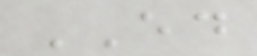ED
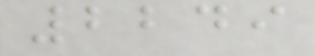2249
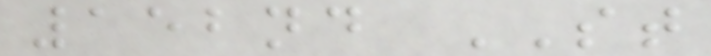152nd ST
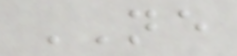NE
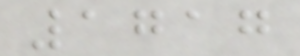1717
